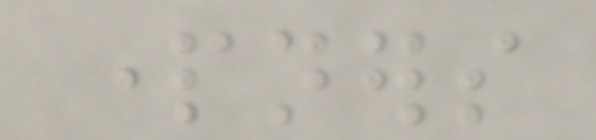partners
